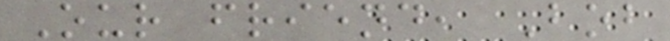Our friend, Bob
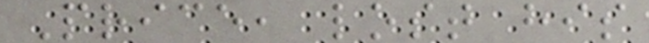Price, lost his
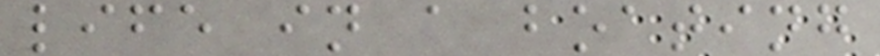life in a boating
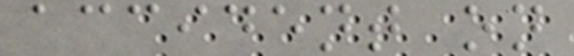accident on
